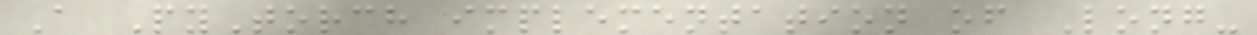A PyTorch implementation of Long-
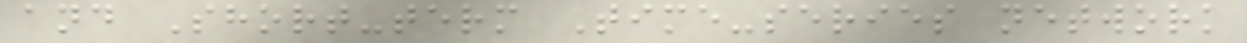and Short-term Time-series network
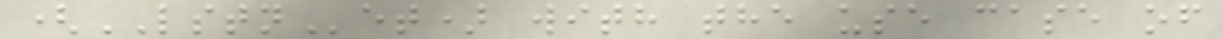(LSTNet) with the use case of
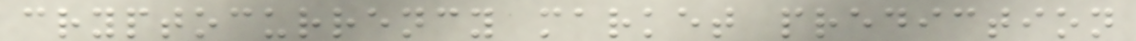cryptocurrency market prediction
